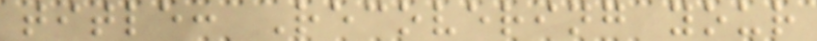title: Recovering your
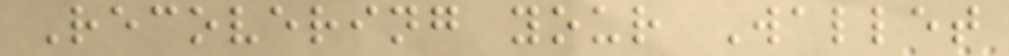Recovering your Wallet
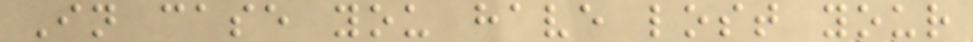In case you have lost your
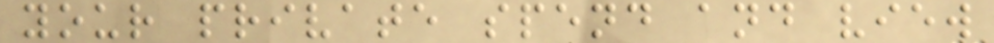your private spend and view
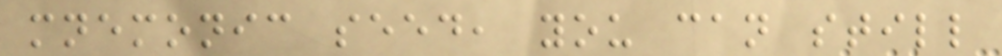mnemonic seed, you can still
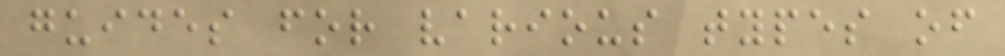guides for various types of
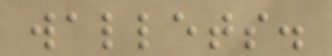wallets.
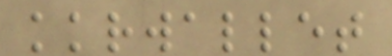kkrwallet
